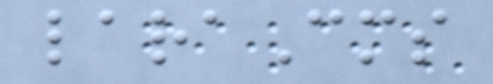laraCms
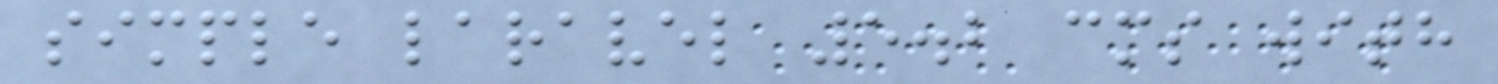simple laravel 5.2 cms with
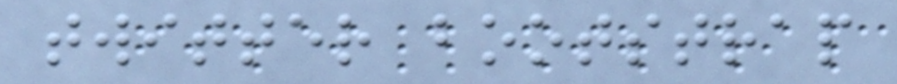twitter bootstrap
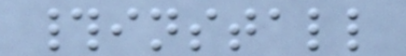#install
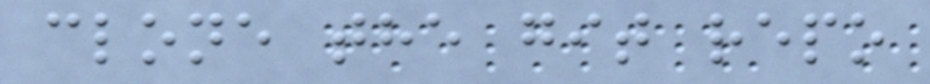clone the git repo
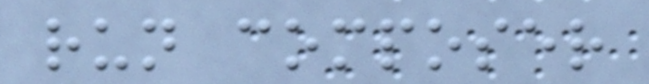run composer
